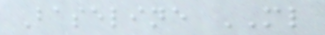Baseline ML
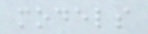models
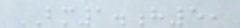BM1.h5,
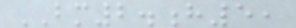BM2.h5,
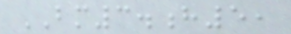BM3.h5,
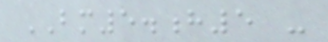BM5.h5 -
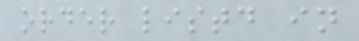order listd in
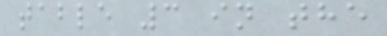table 3 in the
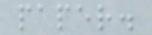paper.
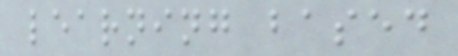learning based
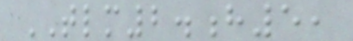TLM2.h5,
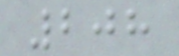208
